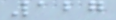127
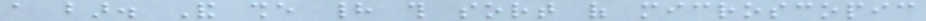a bar. And she had this sort of microscopic
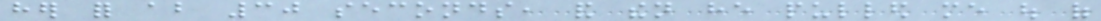her for about 30 seconds, and then he pulled me out of
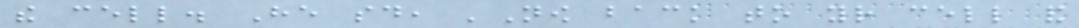the cell. He said, 'Now back to your cell and
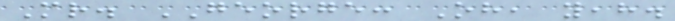Mr. GEORGE: Oh, yeah.
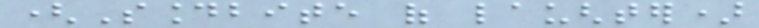(Soundbite of laughter)
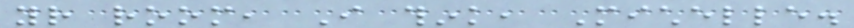your room, I think, Michelle.
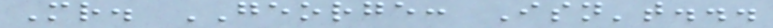Mr. GEORGE: Isn't...
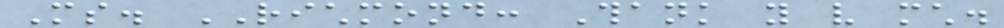Ms. RICHMOND: Thank you very much.
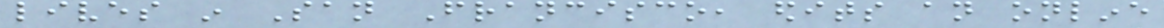lives in San Francisco, edits an online
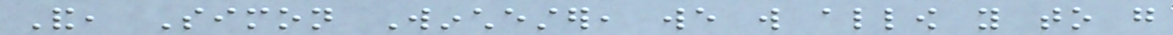And, Simon Winchester, we will allow you to go
